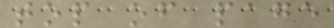top of page
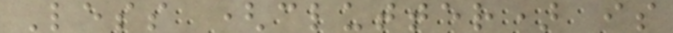Less (clutter) is
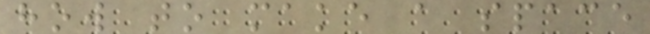how to make a space
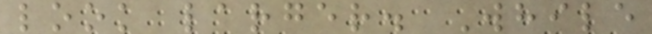look larger. While
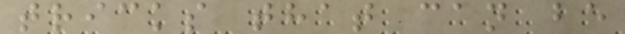tricks that can be
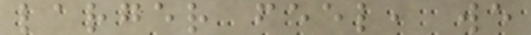larger feel, we
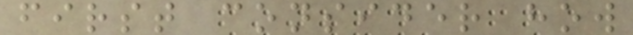first consider how
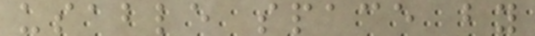usable space by
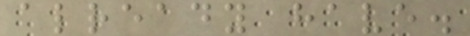already have.
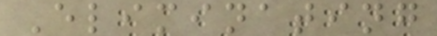Eliminating
